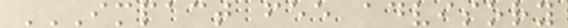IMPACT FEE ADVISORY
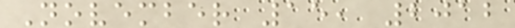November 15, 2012
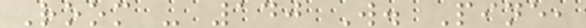Room - 140 W. Pine,
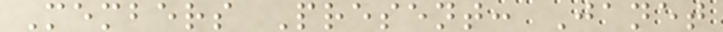Members Present: Janet
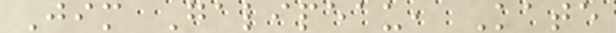Jim Galipeau, Kate
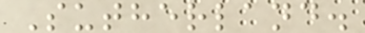Sutherland.
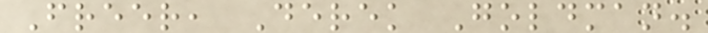Freer, Derek Goldman.
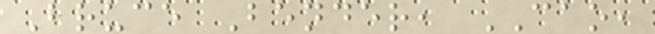Bruce Bender, CAO,
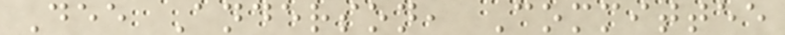Dee Anderson, Committee
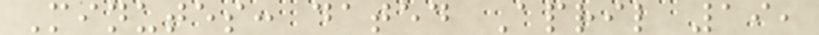Minutes: dated April 19,
